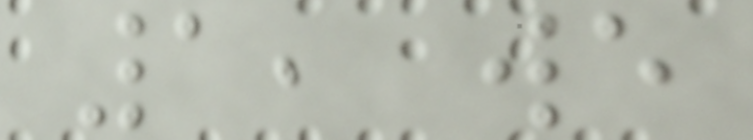1, we
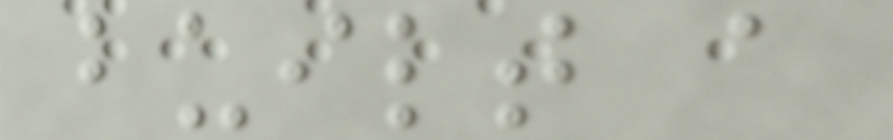built a
